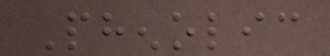Phenolic
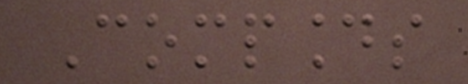Compounds
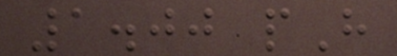1.00 pH
